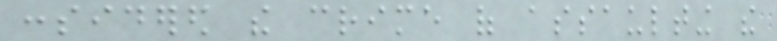considered the crime of assaulting the
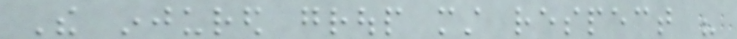The injured group must respect his
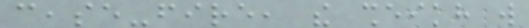cease-fire, the sheikh will
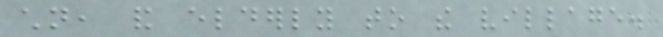children, and elderly to the village.
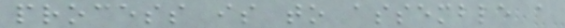process is to assemble a
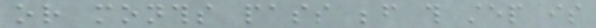or months pass before this step is
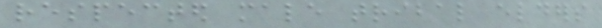respected male tribal elders
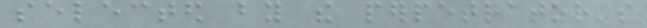selected by the perpetrator's
